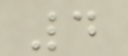4
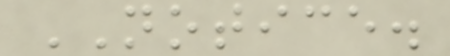NOTICE.
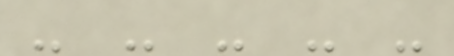- - - - -
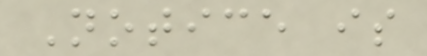Notice is
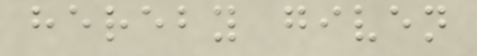hereby given
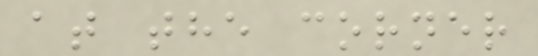at the corner
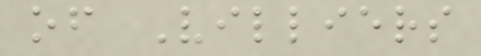of Villiers
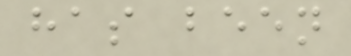has been
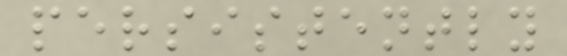persistently
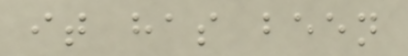it has been
